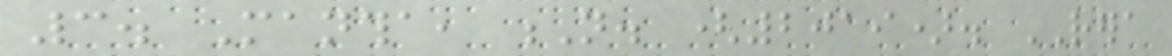3. Mantha, N. (2019). RERA
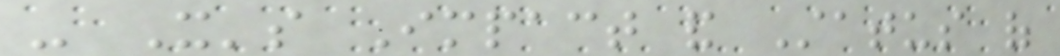- It's Impact and Status of
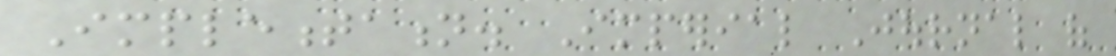Implementation. Imperial Journal of
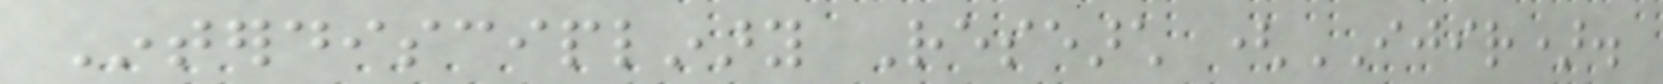Interdisciplinary Research (IJIR).
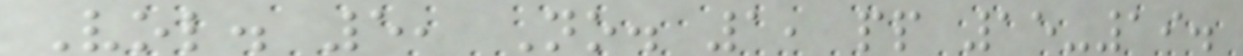Vol. 5, No. 1, pp 15-19.
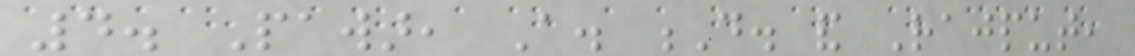4. Pawar, A. D. and Rajput,
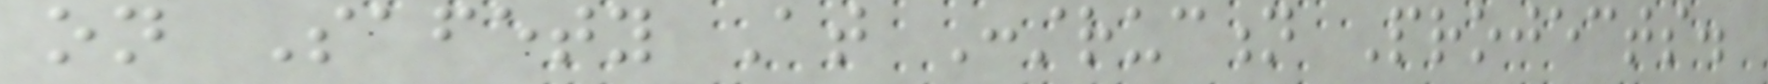on Safety At Construction Projects.
